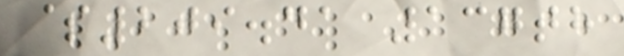$209.41 137th
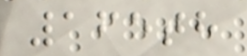165th
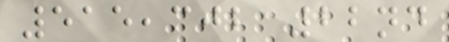515,302 22nd
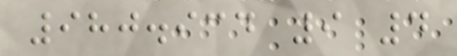980.934 9 4
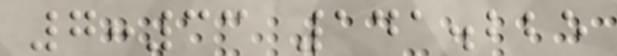7:33 141.225
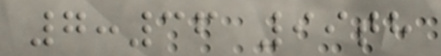7:36 99th
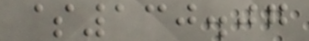$130.07
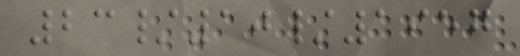23/10/1957
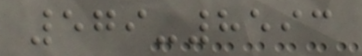579-8593
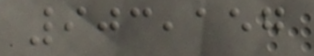903,157
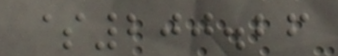$200.26
